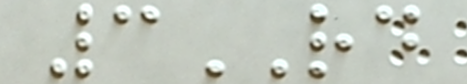3RD
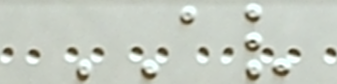AV
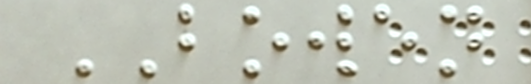BOWEN
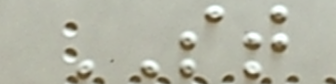ST
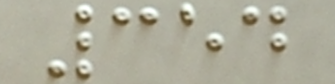354
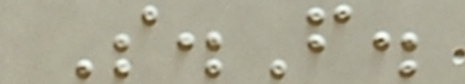S.F.
